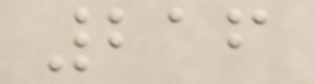216
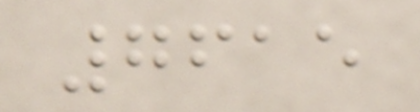7615
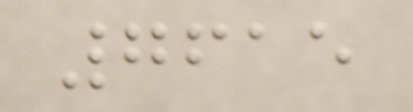7615
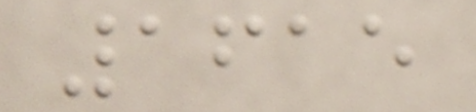1615
